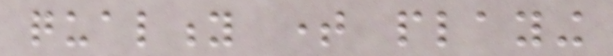quality time playing
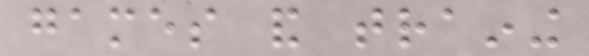games and training
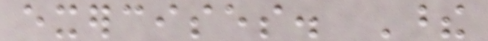exercises. These
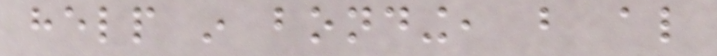help in bonding, but also
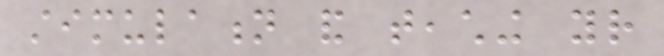stimulation and teaching your
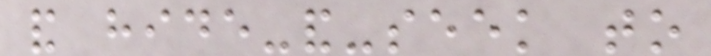and hide-and-seek to
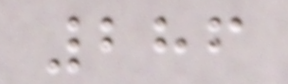286
